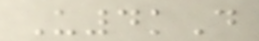U4kD
